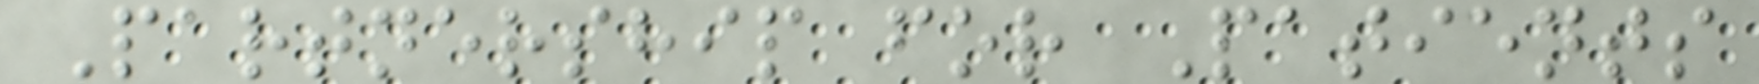Partnership for Patients
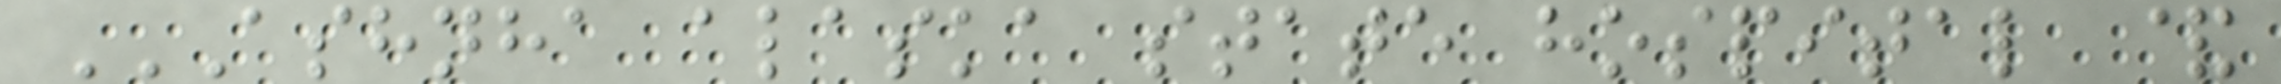ASHNHA ALASKA STATE HOSPITAL &
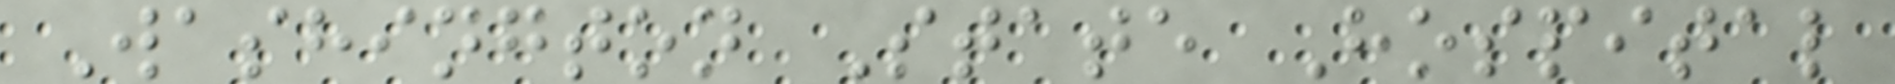Washington State Hospital
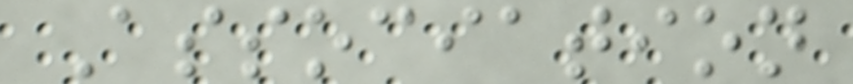Association
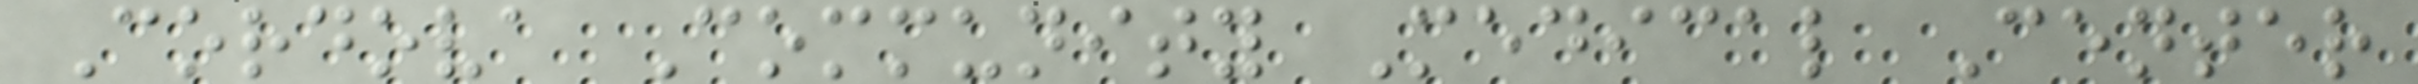Cordova Community Medical Center
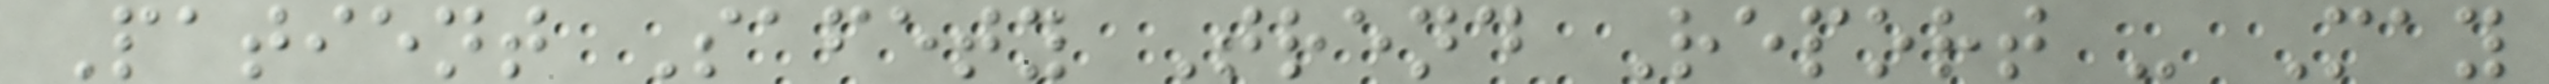Patient Safety Trend Report - May
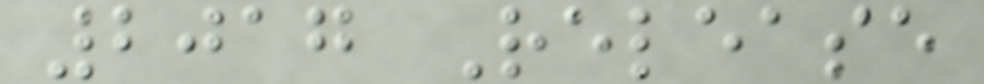2017 Release
